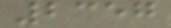2357
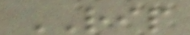RIP
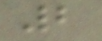2
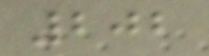202
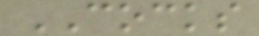COCKS
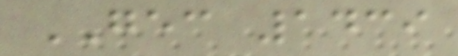GEC 1439
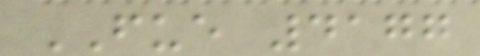FUE 4177
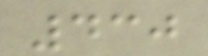430
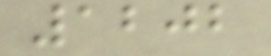1202
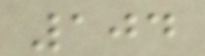104
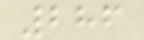286
